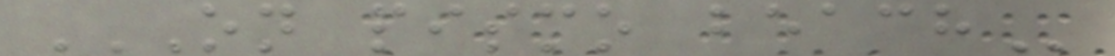ON PISMO BEACH
